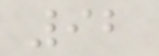92
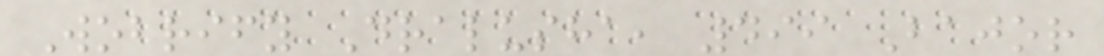Wobrify Dralusha, 499 Bajor
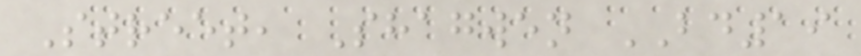Street, Shagwen BD19
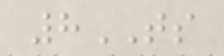8TS
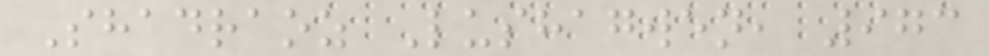Shadraoz Lushagwen, 973
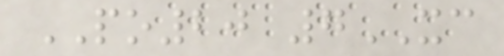PO20 7XC
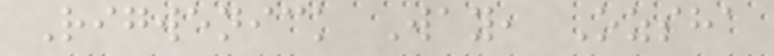Rigwenick Way, Ozsha
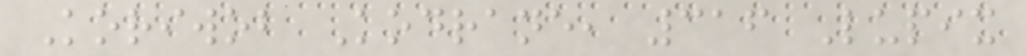Koriwob Kodrane, 316 Lupix
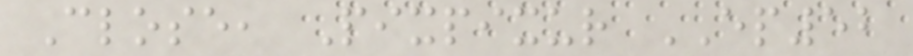Close, Pixpixur EP52
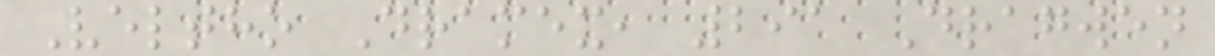Veltho Dramex, 291 Dragwen
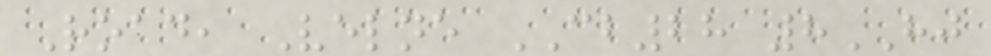Road, Velne CB28 8HJ
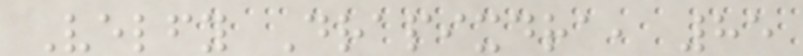Velfy Drapixdra, 85
